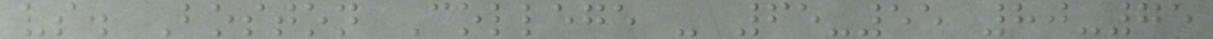vs. Boston College - 65-55 80-75
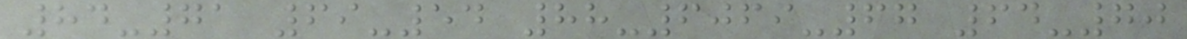84-71 69-54 88-6069-67 64-70
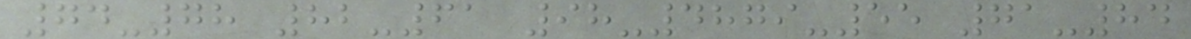74-78 82-61 98-4879-55 71-84
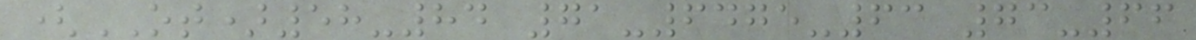(OT)58-84 71-6475-63 73-66
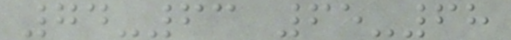74-63 65-68
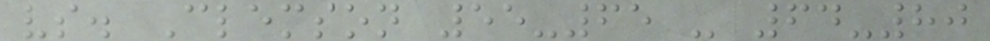vs. Clemson 55-65 - 64-80
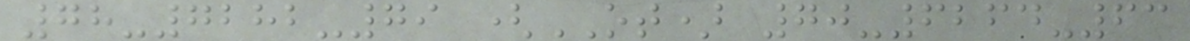78-7282-79 (OT) 70-6264-63
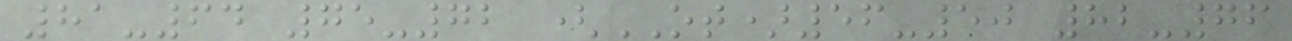81-64 75-72 (OT)56-50 82-76
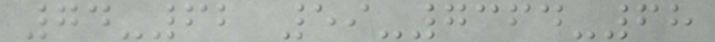74-62 59-7364-68
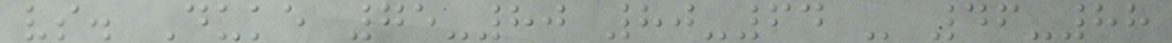vs. Duke 75-80 80-64 - 46-88
